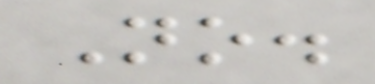No.
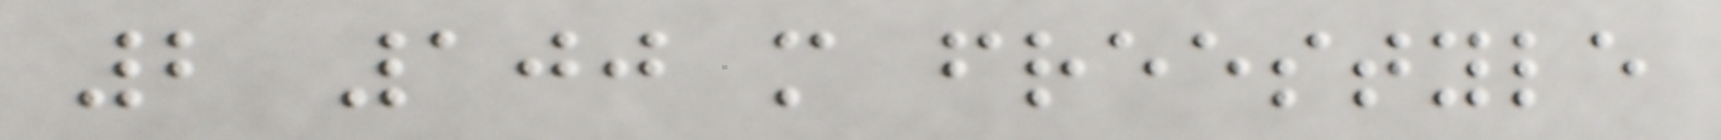2 100 m freestyle
